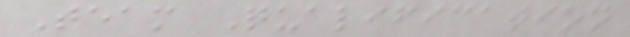Team Qualification
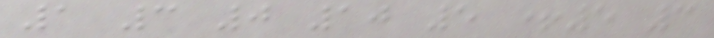1 3 0 10 5 +5 3
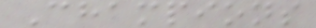Champions
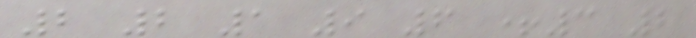2 2 1 9 6 +3 2
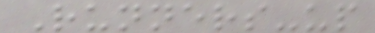Runners-up
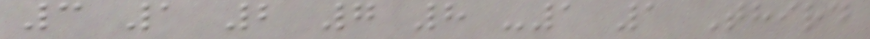3 1 2 7 8 -1 1 Third
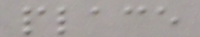place
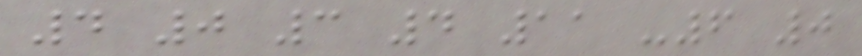4 0 3 4 11 -6 0
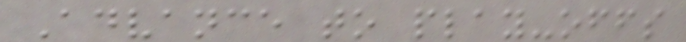Advance to play-offs
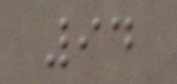94
